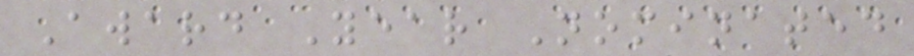Award Year Nominated
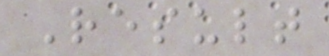Result
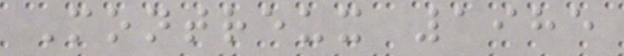Montreux 1985
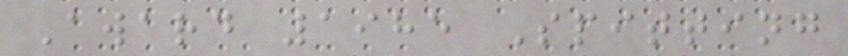Award 1985 Spitting
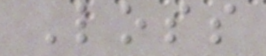Loss
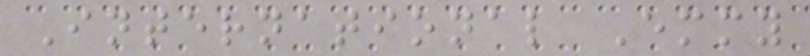International Emmy
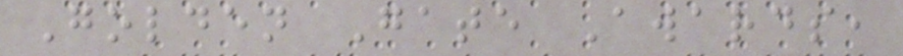Golden Gate Awards,
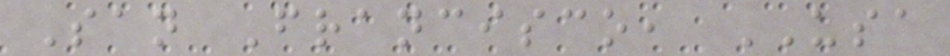San Francisco, USA
